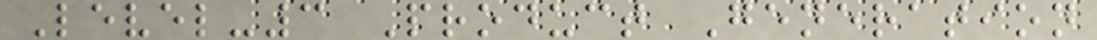Level-3 Product Generation
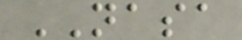NASA
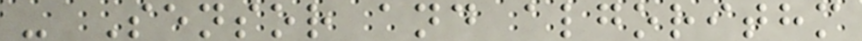- Sensor and algorithm
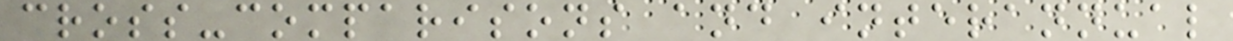cross-comparisons and interannual
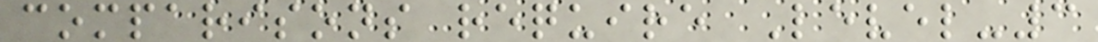comparisons require Level-3
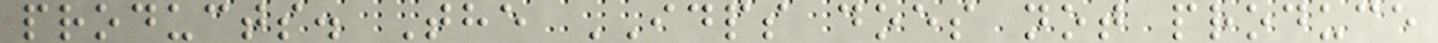products. The IDPS does not produce
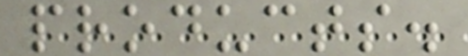products.
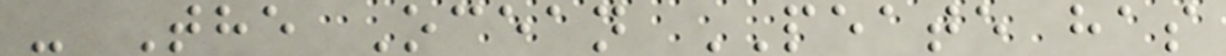- The Ocean PEATE has
